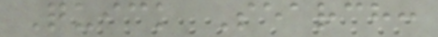Quick Search:
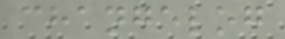changelog
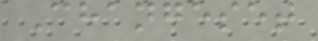Changeset
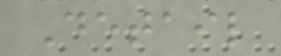Detail
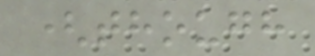(though
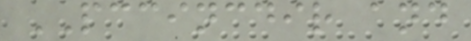PCCINCDIR and
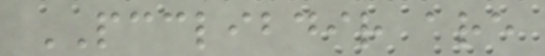PCCLIBDIR are
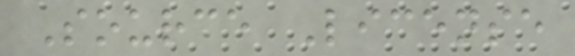Source License
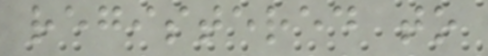registered to
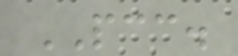PCC.
